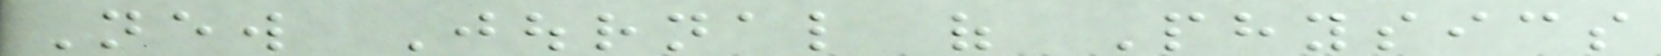New Journal of Physics
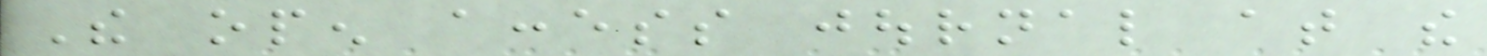The open access journal at the
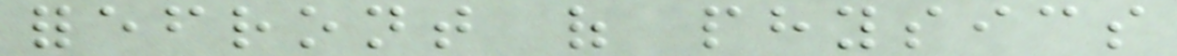forefront of physics
